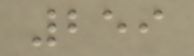259
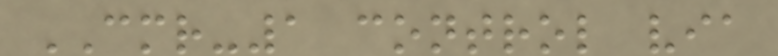CMR-1 control via
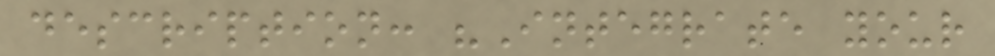description: "Integrate your
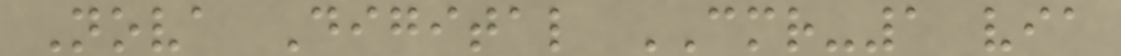Nova Digital CMR-1 via
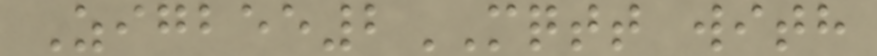Zigbee2MQTT with
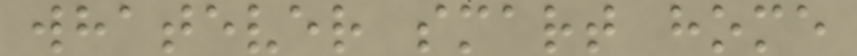whatever smart home
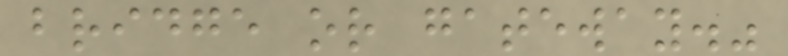bridge or gateway."
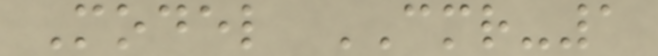Model CMR-1
